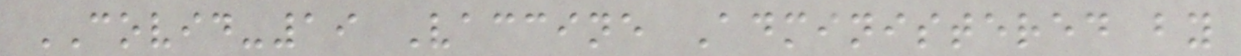COVID-19 Vaccine Administered by
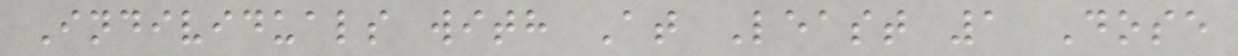Individuals with At Least 1 Dose
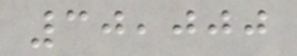30,000
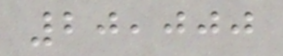20,000
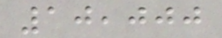10,000
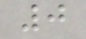0
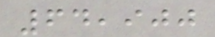64,900
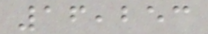16,253
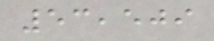53,509
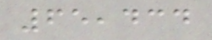65,434
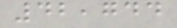42,744
